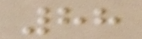88
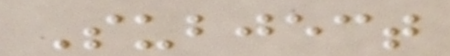Subject
